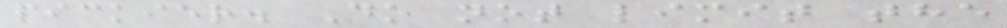pickier. Do not limit the
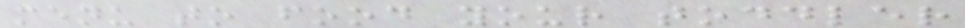menu to food your toddler
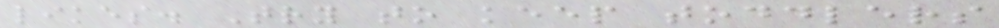likes. Try to keep toddlers
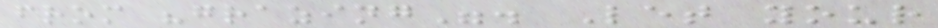from "grazing". Let your
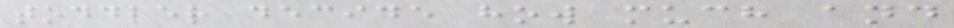toddler decide how much and
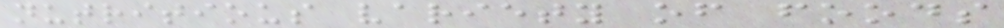nutritious variety of foods
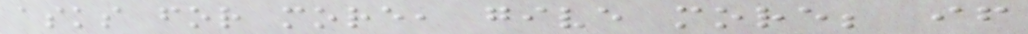asks for more, give more; if
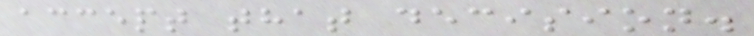accept that decision.
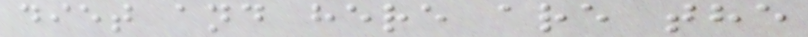diet and here are the
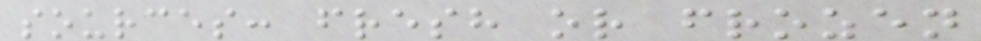sources: fresh or frozen
